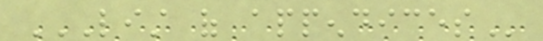LIST OF APPENDICES
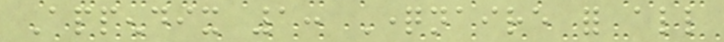Appendix 1: Questionnaire for all
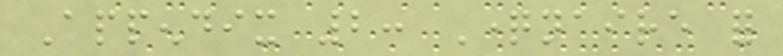Appendix 2: Questionnaire for
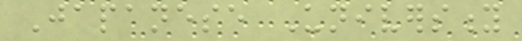Japanese University
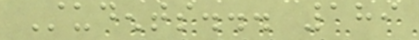Students... 189
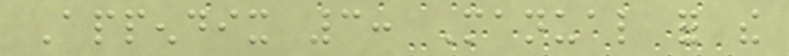Appendix 3: Manual for the
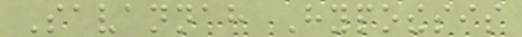Savannah Hypothesis
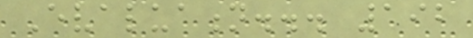Evaluation... 192
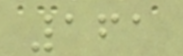161
